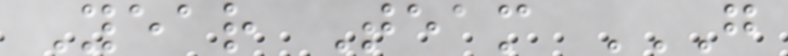Year Team G
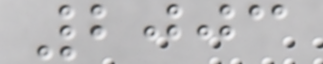2003
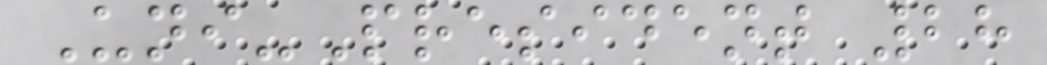Uni-President 28
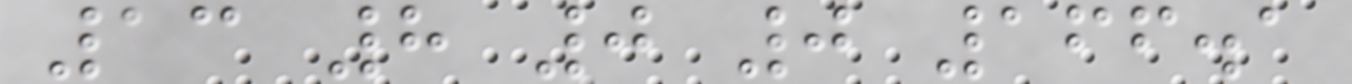13 8 0 0 166.1
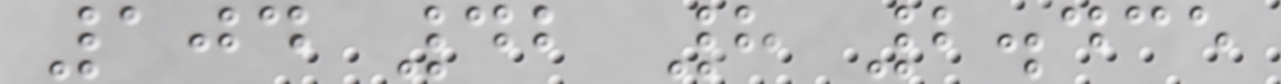104 42 8 2.435
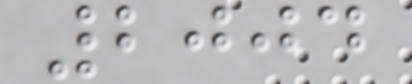2004
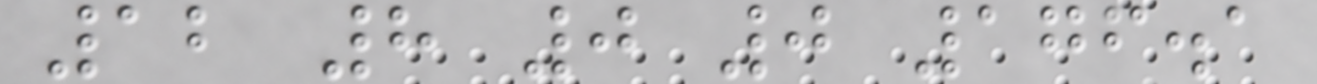12 8 0 0 176.1
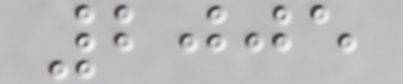2005
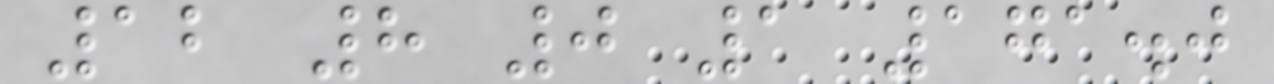12 8 0 1 171.0
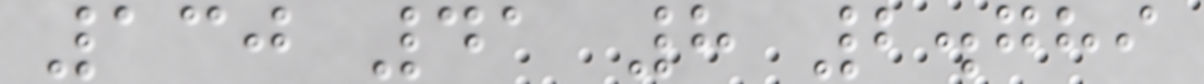130 41 8 2.789
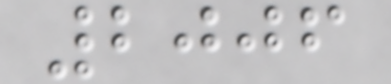2006
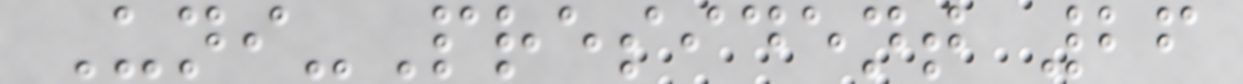Uni-President 26
